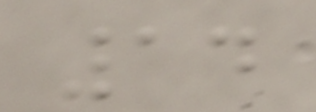14
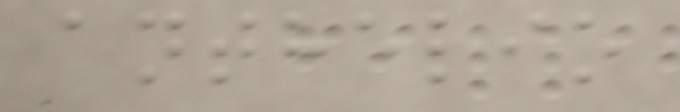anthelio
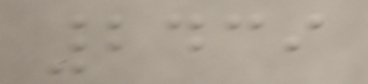2439
